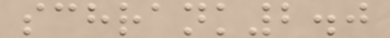schrank2.0
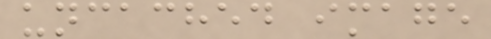uncached image
